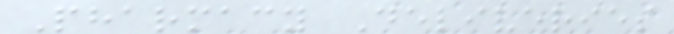Pharmacy Deliveries
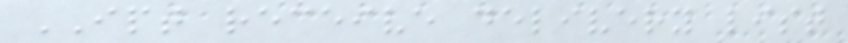IPT receive delivery list
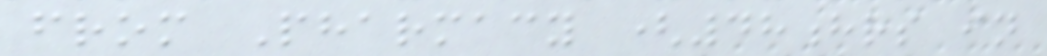from Pharmacy (48hrs in
